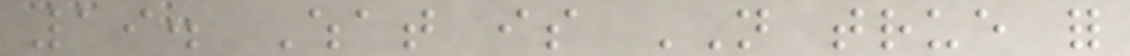19. What is NOT true for
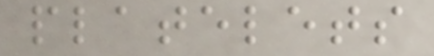platelets
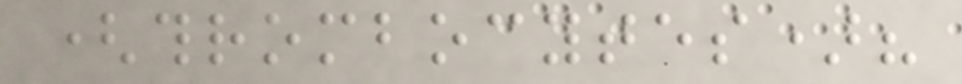(thrombocytes)?
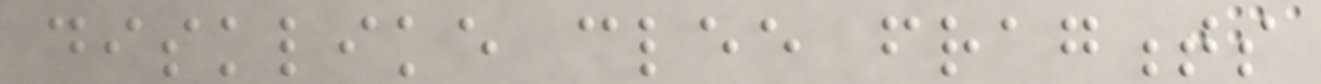disklike clee fragments
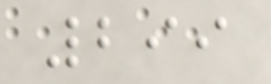299
